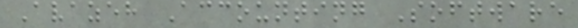Avazeh Accounting Software
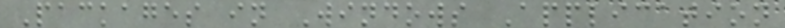Packages in Windows Application
